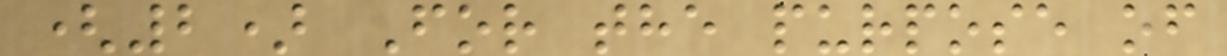(2) For the purpose of
